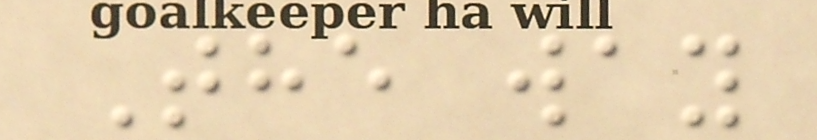The way
